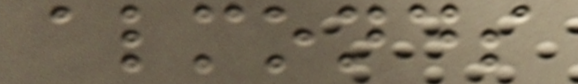almonds
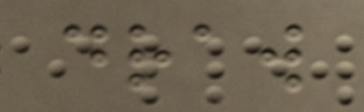draw
